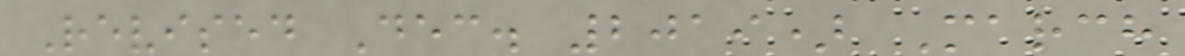Revised Dec. 2019) March
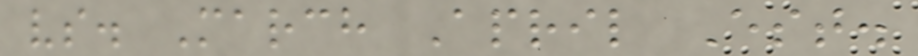vs. March April Est.
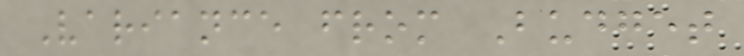Variance from Budget
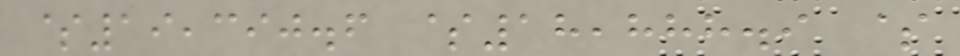$19,390.6 $18,888.9 $
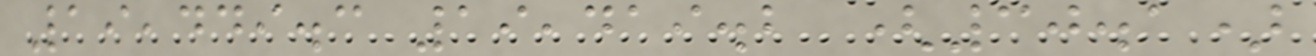19,449.3 19,419.2 (30.1)
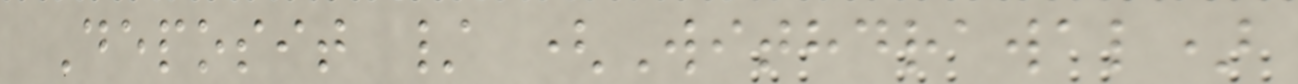Deposit / (Withdrawal)
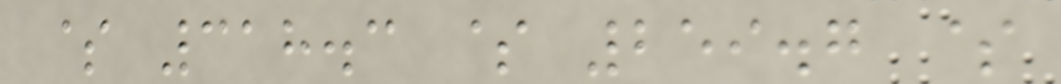$ 318.3 $ 259.7 $
